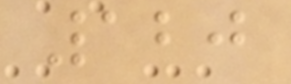120
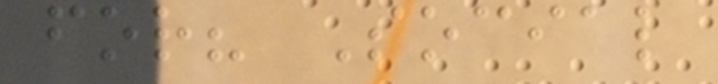for? Social
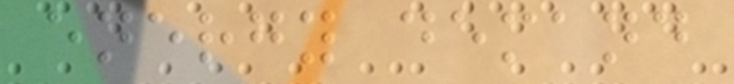energy demand
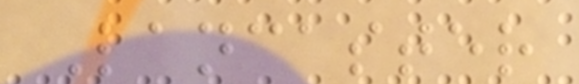Lancaster
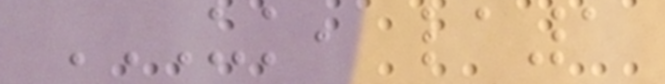UK, LA1
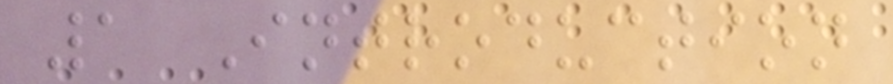1 Introduction
